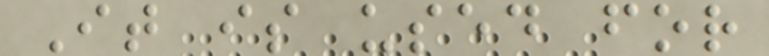It is used for
